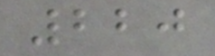220
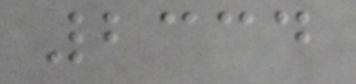2334
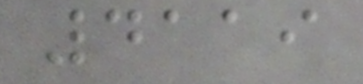4119
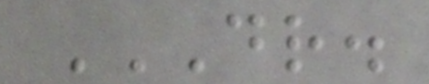DR.
